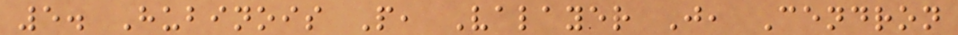5. Hubinois P, Valayer J, Cendron
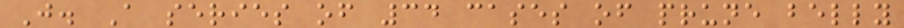J. A series of 34 cases of prune belly
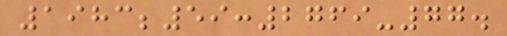1983;59:2769-77.
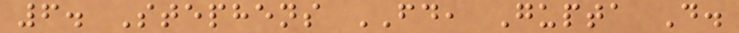6. Stephens FD, Gupta D.
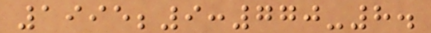1995;9:770-8.
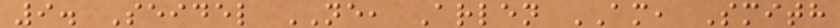9. Seidel NE, Arlen AM, Smith
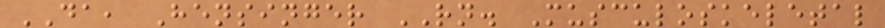DA, Hensinger RN. Musculoskeletal
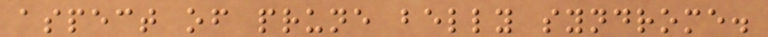aspect of prune belly syndrome.
